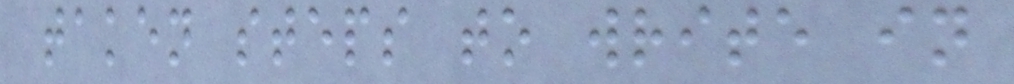taken steps to write in
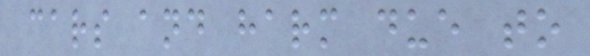cars and harm due to
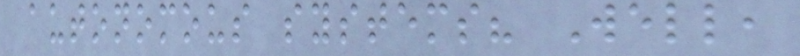autonomous systems? Well,
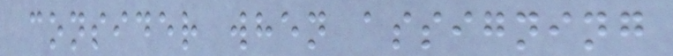consider when assigning
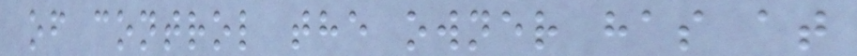of control the owner has at
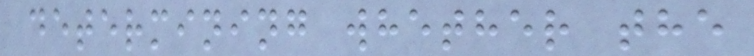determining whether the
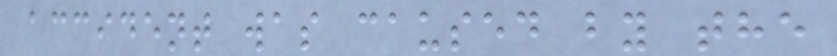accident was caused by the
